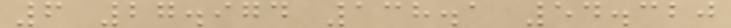6 27.974 138.1 54.320
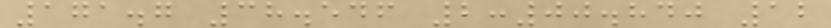171.7 38.546 2:00.840 12
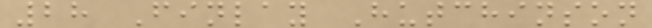28 Finlay Hutchinson
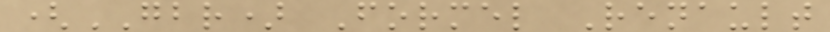(GBR) Formel Renault
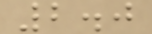2.0
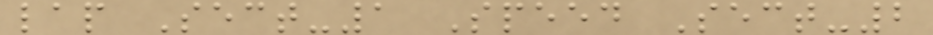lap Sect-1 Speed Sect-2
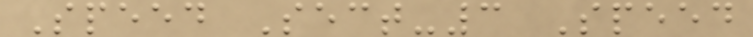Speed Sect-3 Speed
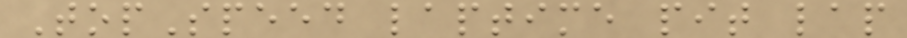TopSpeed laptime pit lap
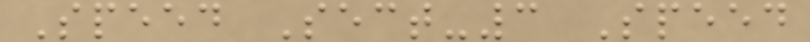Speed Sect-3 Speed
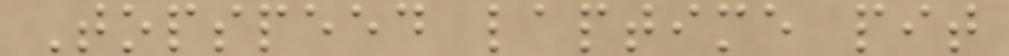Topspeed laptime pit
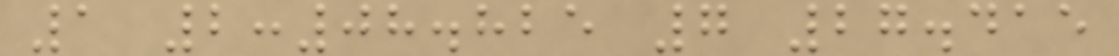1 2:08.825 7 27.415
